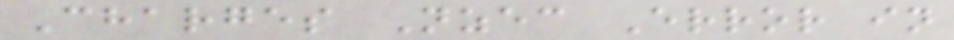Charges Nzec Error in
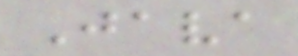Java
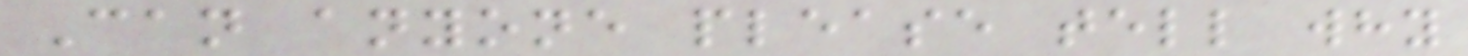Can anyone please tell why
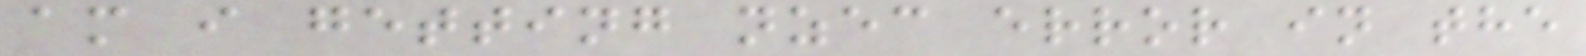am i getting nzec error in the
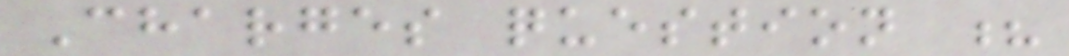Charges question ?
